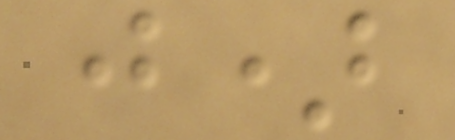j)
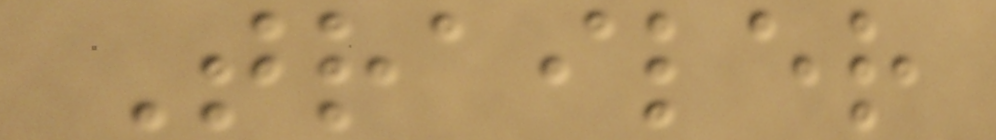Trailer
